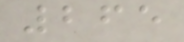265
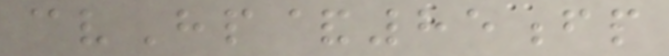cvHp&85fp
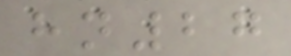hn27
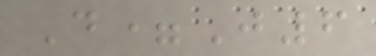D=J6
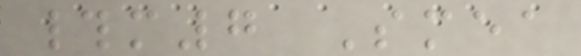#m7 Smea
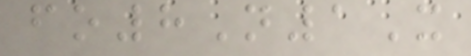fo8N1X
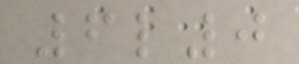6l0
